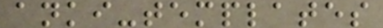anki-templates
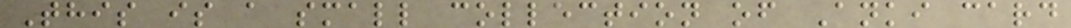This is a small collection of Anki card
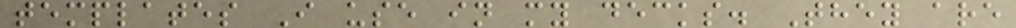templates I use in my decks. They are
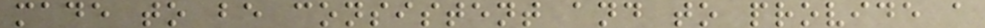made to be consistent and to provide a
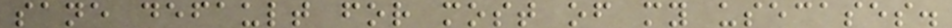sane default for most of my usecases.
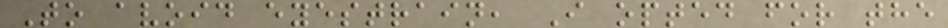To avoid eyestrain, I opted for the
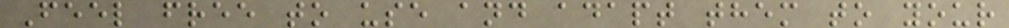Feel free to use and adapt them to your
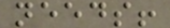needs!
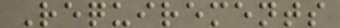Requirements
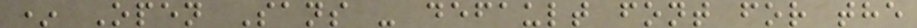* Open Sans - default font for the
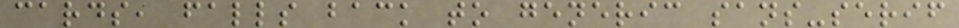cards, falls back to generic sans-serif
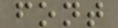font
